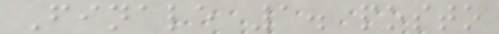Finale 1. posto
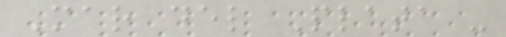Mar del Plata -
